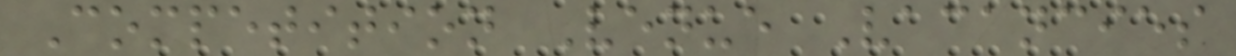Competition Venue Vacancies
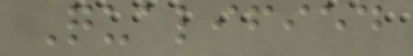Qualified
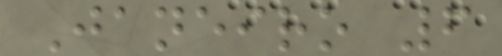Janeiro 6
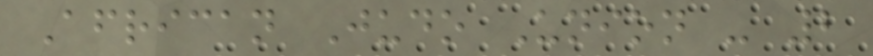African Judo Union - 2
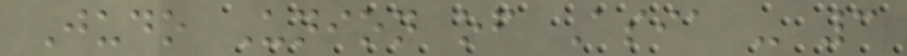Judo Union of Asia - 3
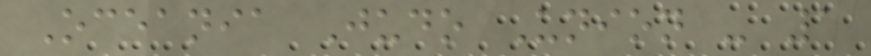Oceania Judo Union - 1
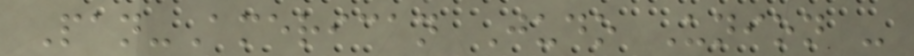Pan-American Judo Union -
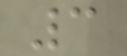3
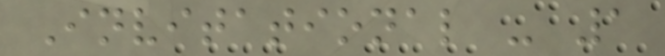Invitational - 1
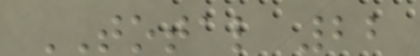TOTAL 22
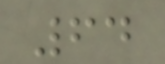64
